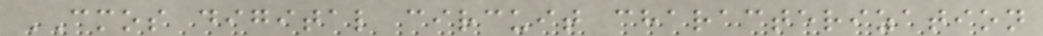CMOS digital circuit characterization
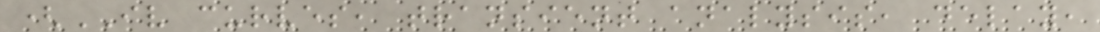(IV curves, transient analysis, delay,
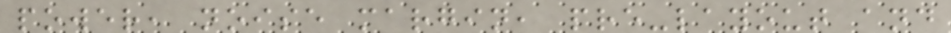power, noise margin, pre-layout and
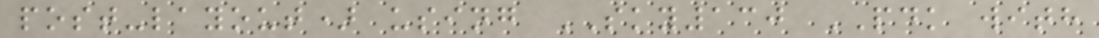post-layout) using SKY130 PDK with
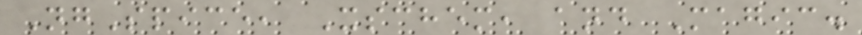NgSpice, Xschem, and Magic.
